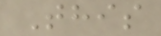This
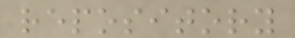repository
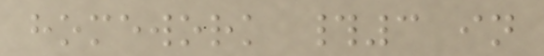homework #3 in
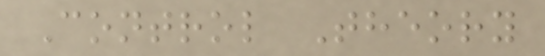Control Theory
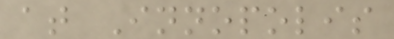at Innopolis
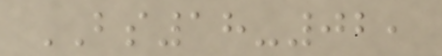BS18-02,
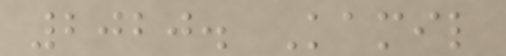2020. Kamil
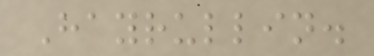Hayrullin.
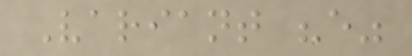Variant "e"
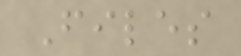Files
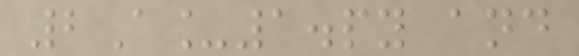2A_1.py and
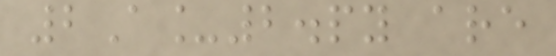2A_2.py are
